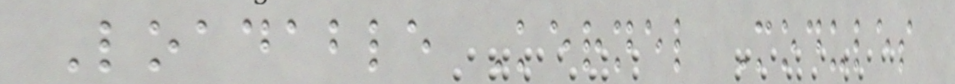Loadable Kernel Modules
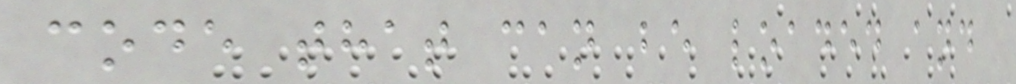code that can be loaded and
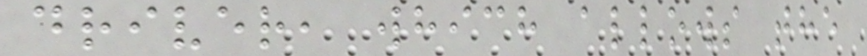driver, which allows the
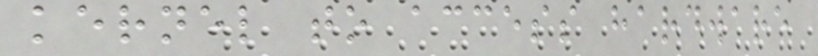kernel to access hardware
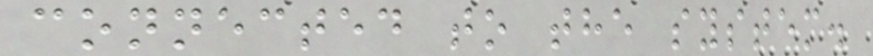connected to the system.
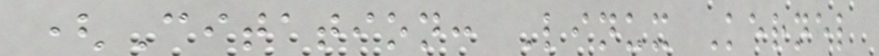(Citation: Linux Kernel
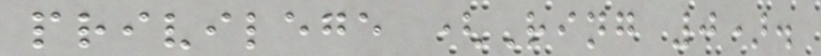privilege (Ring 0).
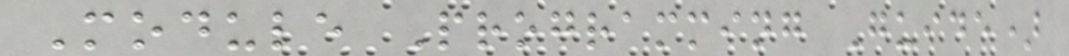Module Programming Guide)
